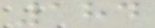184
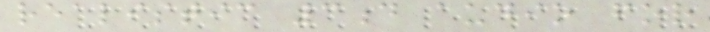realistic 3d audio for
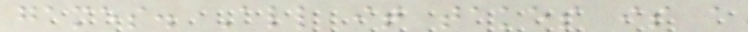games. All it takes is a
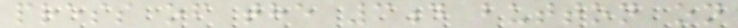press of the 3d button on
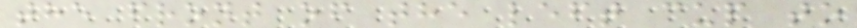the front of the left cup to
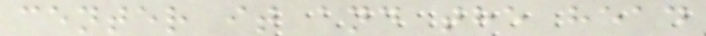center it and the head
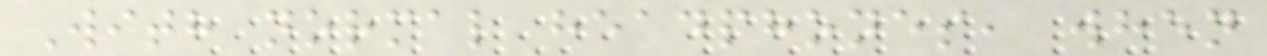With normal headphones, when
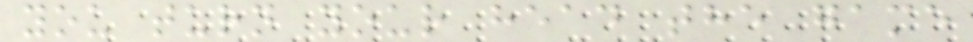you turn your head the game
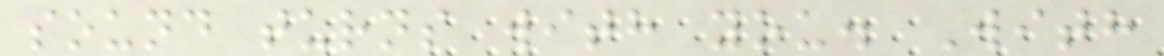sound turns with you. With
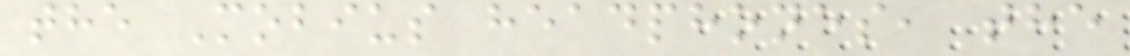the Mobius headphones, the
